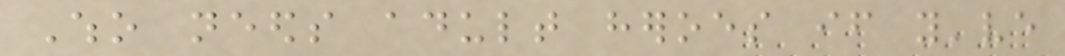Who needs adult heroes if you've
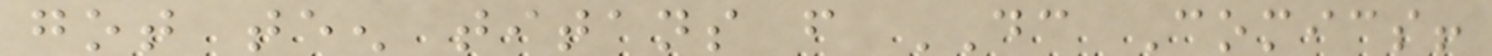got teen titans from DC Comics!
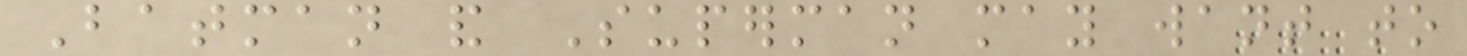Batman and Superman may want to
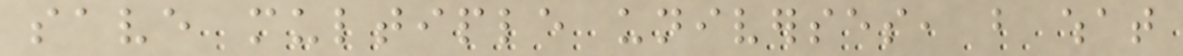save multiple universes, but what
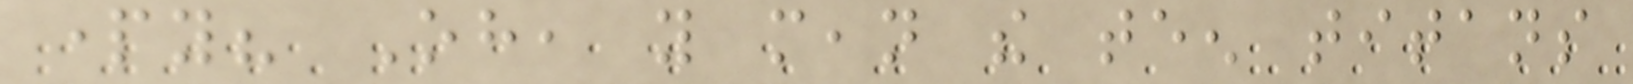party? Oh, you mean the teen titans
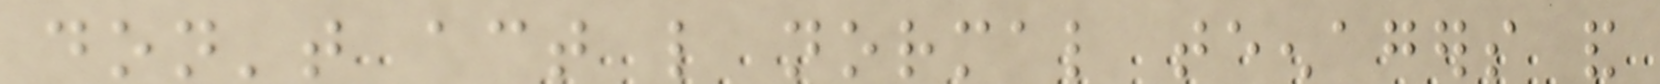don't act like normal teenagers and
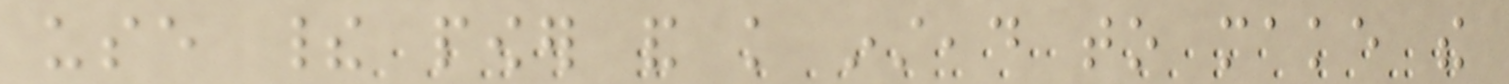use their power and knowledge instead to make the
